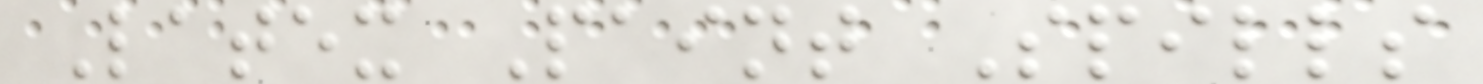Latex Paint Spills
